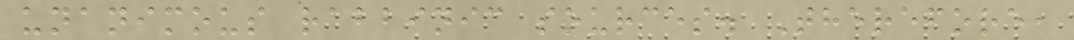unanimous rabbinic sources. Therefore,
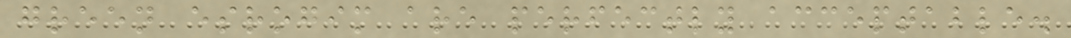green esrogim are perfectly acceptable.
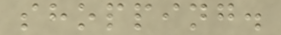shopping.
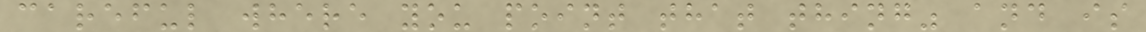careful where you point that thing" and is
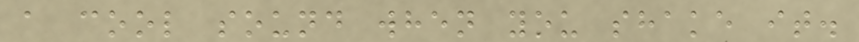a cool sound when you shake it.
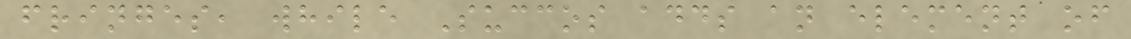fringes, while Succos adds an element of
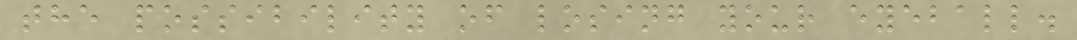the possibility of losing your eyeball.
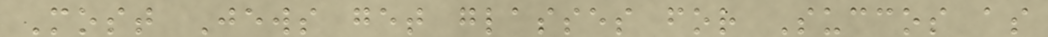Most Jews get glasses for Succos as
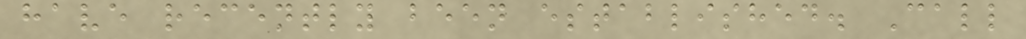have recently been established. Call
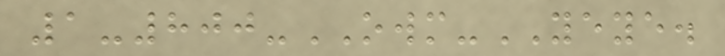1-800-OWM-YEYE.
